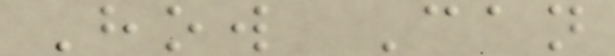How Can
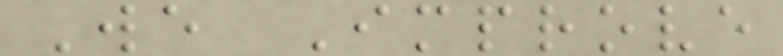We Improve
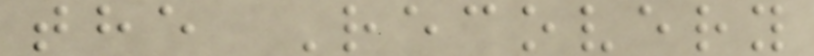the Recovery
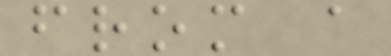from a
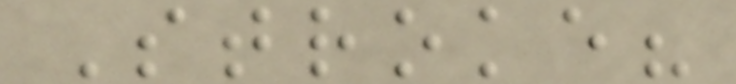Stroke?
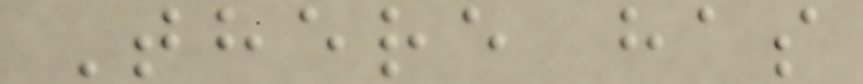There has
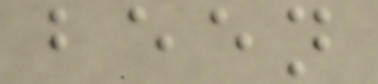been
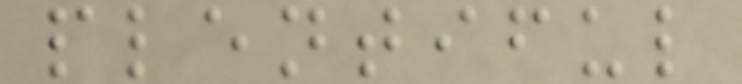plentiful
